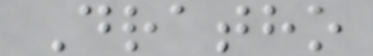Dratho
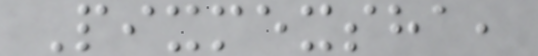Pixmexsha,
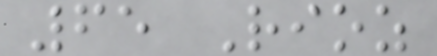65 Rioz
